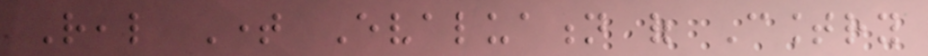Real Time Evaluation of Country
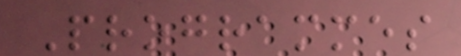Programmes
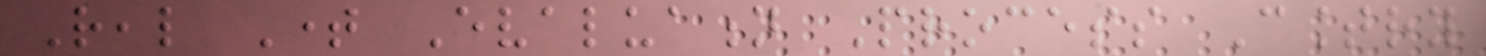Real Time Evaluation Process Country
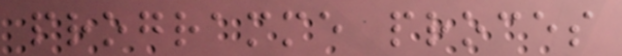programme proces
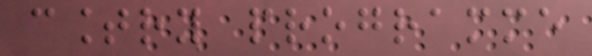country programme
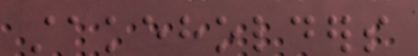stakeholders
